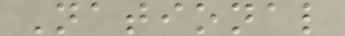National
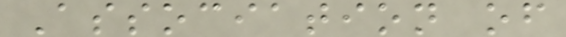Association of
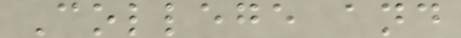College and
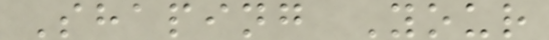Shaping Your
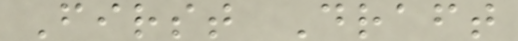First Draft
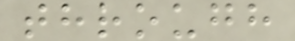through
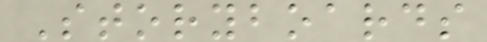Storyboards
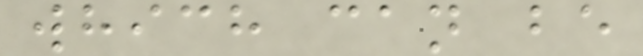which can be
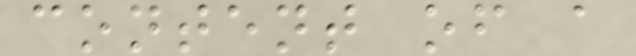content of a
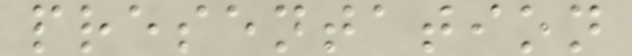presentation
